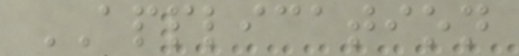APPLICATION
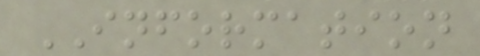INFORMATION
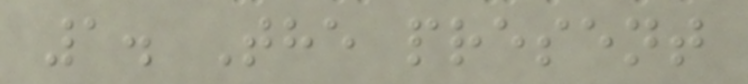1. The present
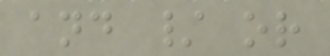and / or
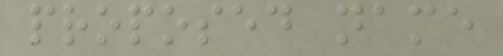proposed name
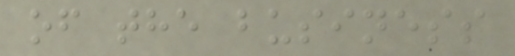of the business
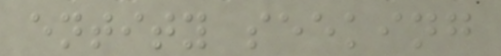entity seeking
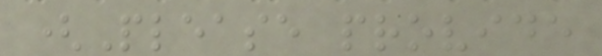(Please provide
